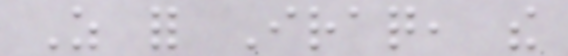As for Iraq, the
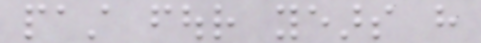past four years have
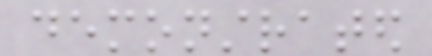demonstrated
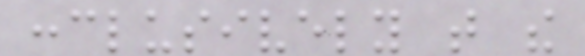conclusively that the
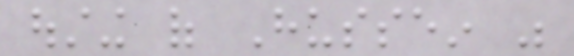ousting of Hussein was
